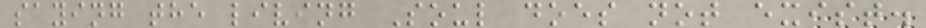saying the living Soul does not exist.
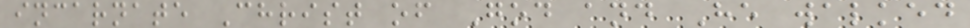incarnate Christ of God and He walked
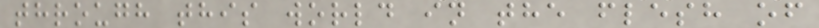through this world in the flesh of
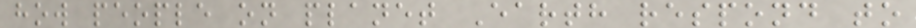how people on planet Earth respond to
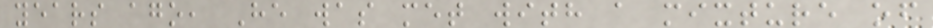years ago, He was met with a mixture of
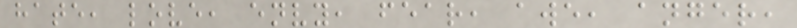hate, love, envy, fear, awe, anger,
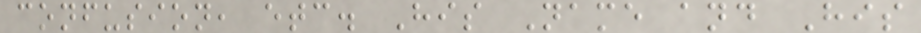confusion, etc. His Name and His
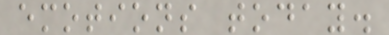emotions today.
